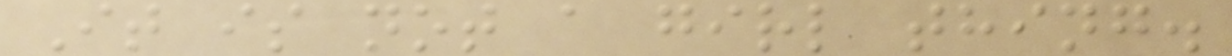It is not a girl thing.
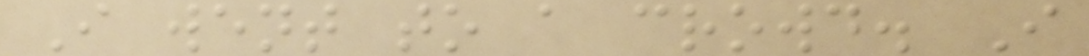I went to a crowd. I
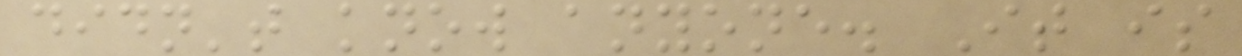didn't know anyone. It is
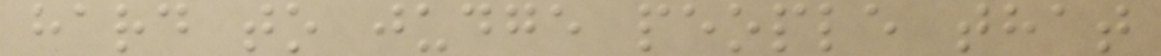hard to judge people that
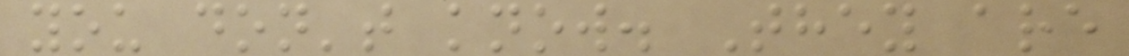you don't know. They are
